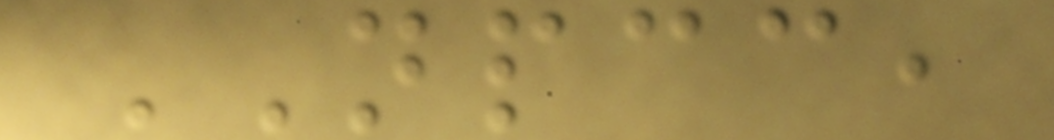NPCC,
